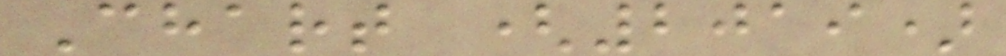Chart (2019)
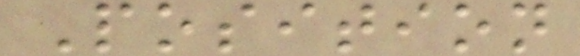Position
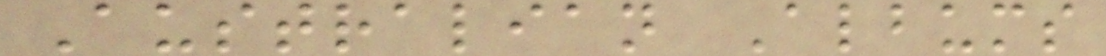Australian Albums
